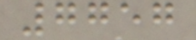7757
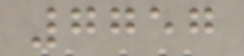7757
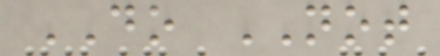DO NOT
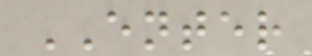ENTER
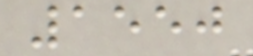1550
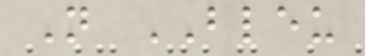N BLEU
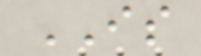IS
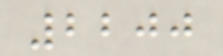2200
